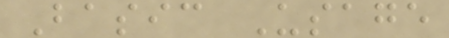Basic Usage
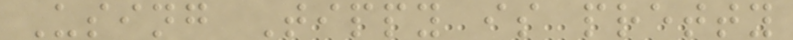Using Tippy is pretty
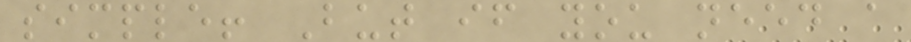simple! But if you need a
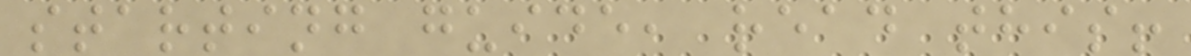starting guide, read this!
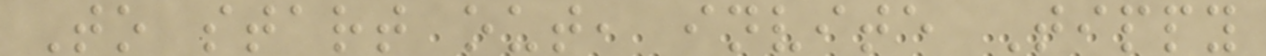To start out, invite Tippy
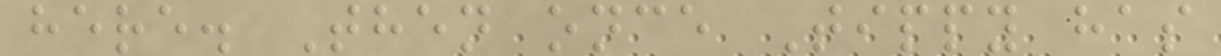here. Then once Tippy has
